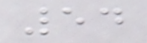54
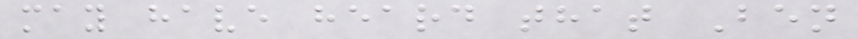may have heard that Ben
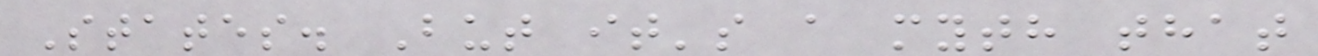States. But it's a myth that
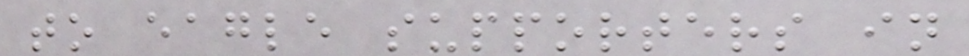to eagle supporters in
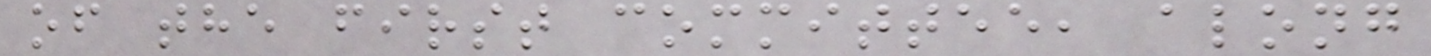of the first committee, along
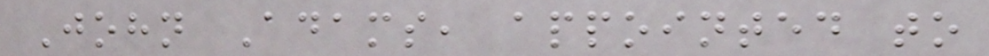John Adams, appointed to
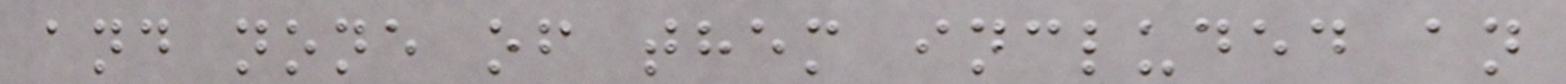and none of them included an
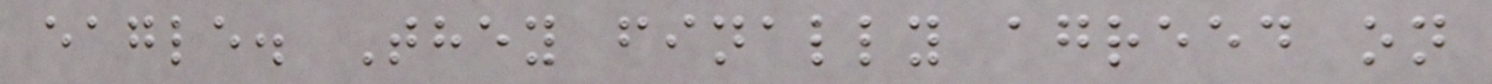eagle. They finally agreed on
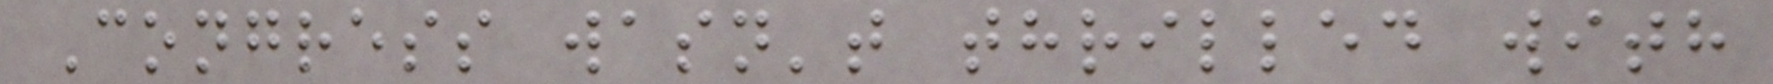Congress wasn't thrilled with
